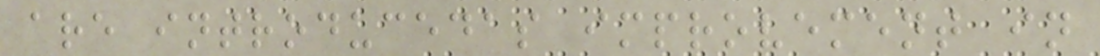are introducedas improvement in
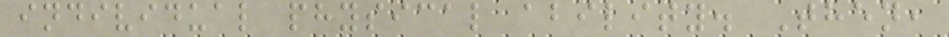individual physical ability. Then,
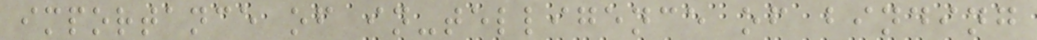importance of in-telligence of binding
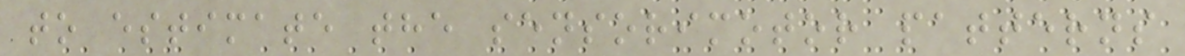to estimate the sensorimotor patterns
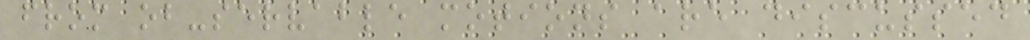from ob-servable motions are discussed
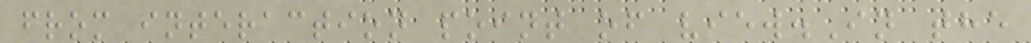from interaction point of view.In the
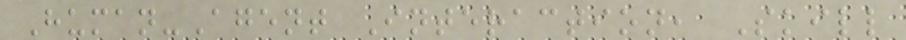Human-Agent Interaction, Skill
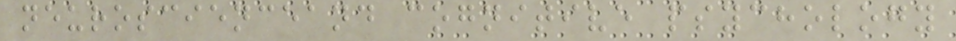neuroscienceand cognitive psychology
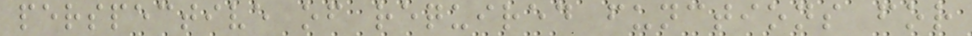perspective of required functions for
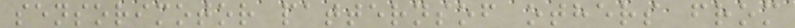sensorimotor patternsof others from
